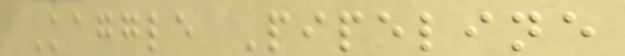Kaggle Pipeline
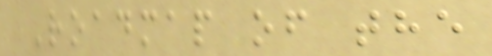Roadmap of the
